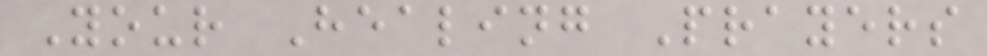Your Healing Prayers
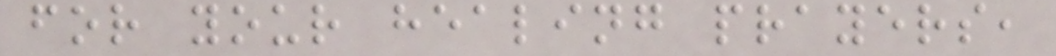for your healing prayers,
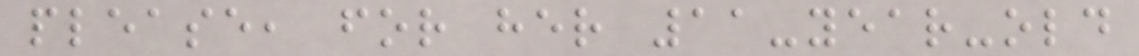please, for her 11-year-old
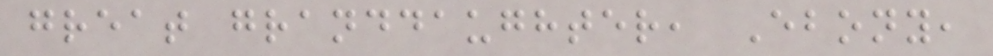great granddaughter, Ebony,
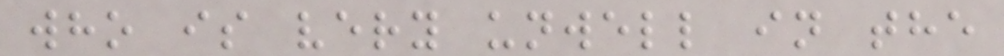who is very unwell in the
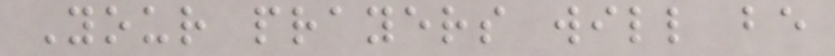Your prayers will be
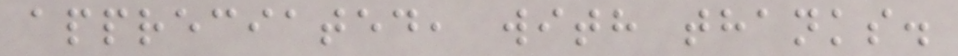appreciated, with thanks.
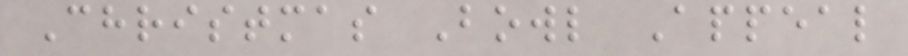Christmas Bowl Appeal
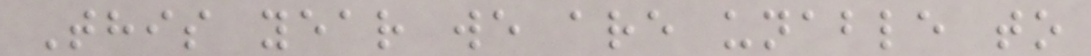This year we are unable to
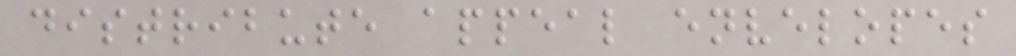distribute appeal envelopes
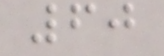60
